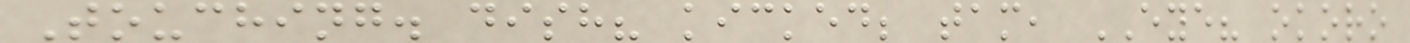Touching. dish? kicked; tam, EYE? okoro
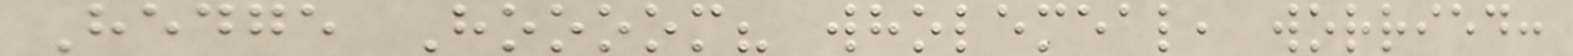Hedge Hoooom? wholemeal, worried:
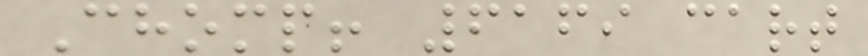Chomp! 6169 cart
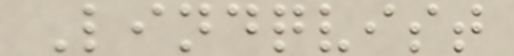Lindqvist
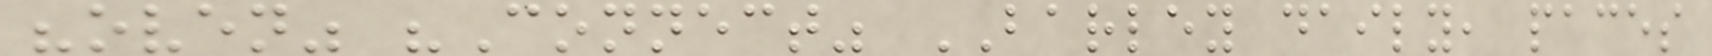"oven" "Connect" BARLEY daily, paces
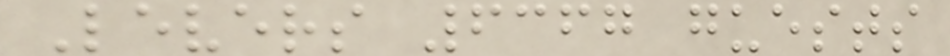Levers 6367 guests
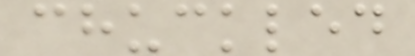chuckled
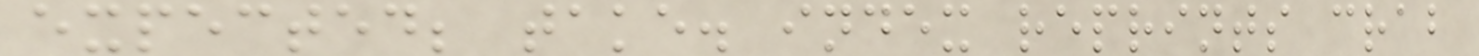expected; take. index reprints crab
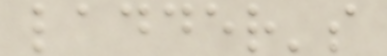ladder's
